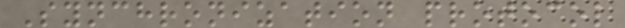Synchronization protocol
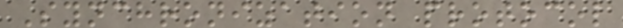Synchronization protocol
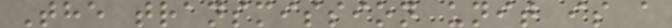The transmission unit is a
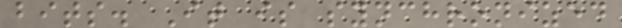bits. It is synchronized
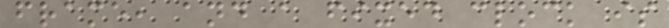frame, and a fixed clock is
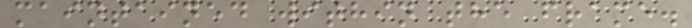maintained within the frame.
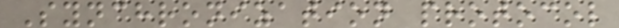Synchronization protocol
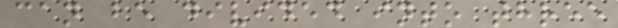can be divided into three
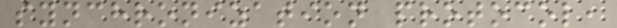synchronization protocol,
